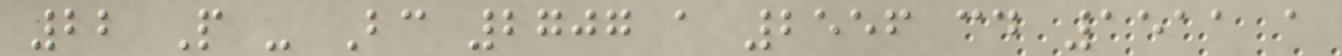22 P - Bc 2707 a 2556 cd 1511 a
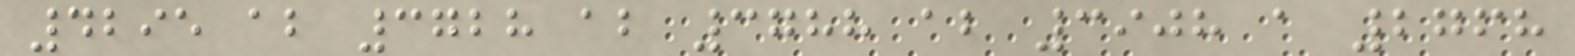4295 ab 3728 ab 3788 ab 3908 a 2768
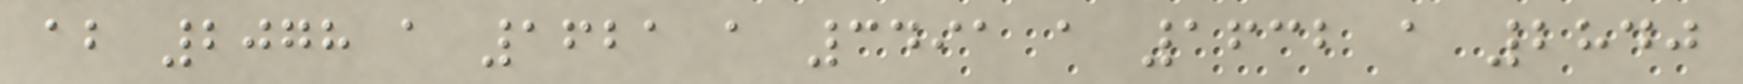ab 2078 a 1621 a 3491 a 1632 a 2840
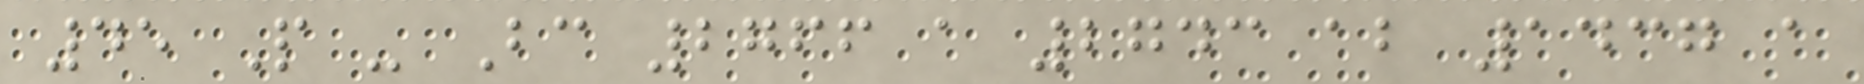45 P - Bc 2766 a 2743 ab 1437 a
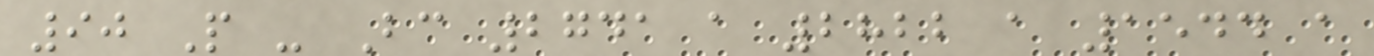90 P - Bc 2741 a 2822 a 1544 a
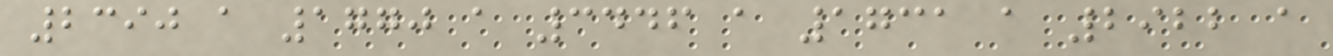2390 a 1770 a 3446 a 1731 a 2922 a
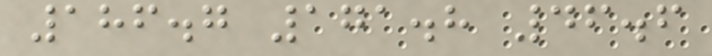186.7 171.8 46.6
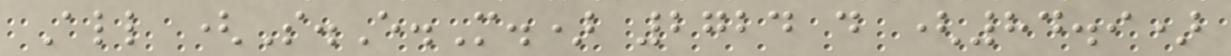All (S.E.M.) 2724 d (84.9)
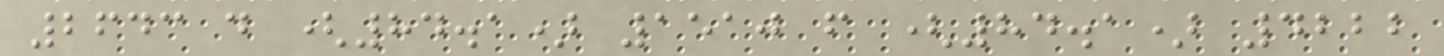2643 d (84.1) 1510 f (84.1) 4222
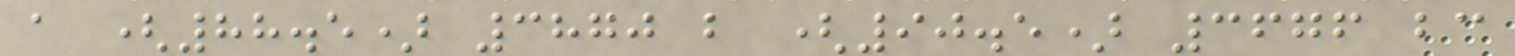a (88.5) 3870 b (90.5) 3676 bc
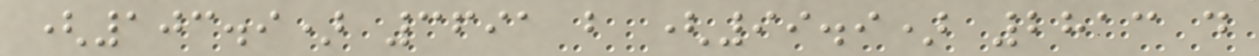(103.9) 3691 b (99.9) 2813 d
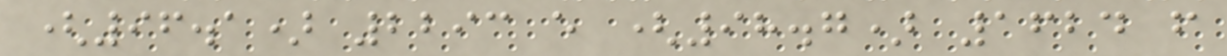(96.1) 2293 e (98.7) 1624 f
